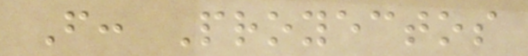From: Proyectos
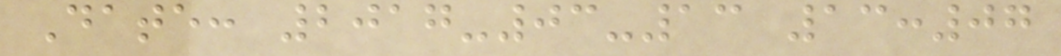Date: 2017-03-13 13:07
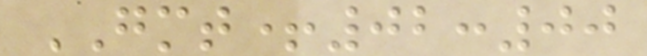GMT+02:00
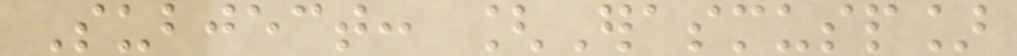Subject: [Erasmusp]
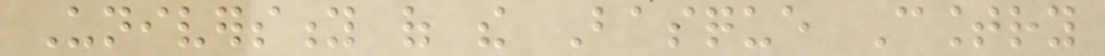University of the Basque Country
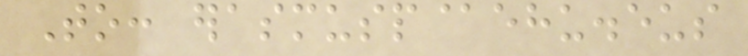To: erasmusp@ehu.eus
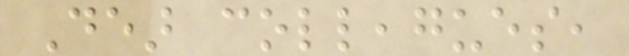Dear colleagues,
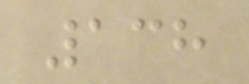138
